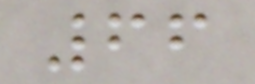66
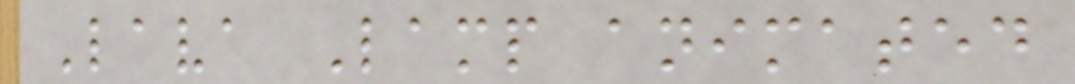Lava Lamp animated
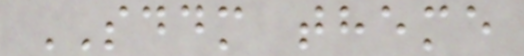SDDM theme
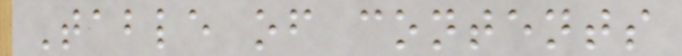Table of contents
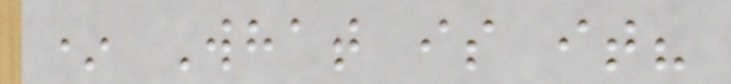* What is it?
